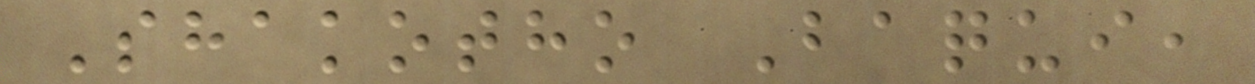Shakotho Baqui,
